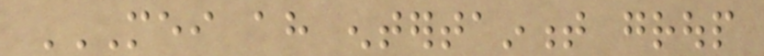MEI AH ENTERTAINMENT GROUP
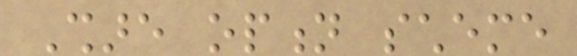Share option scheme
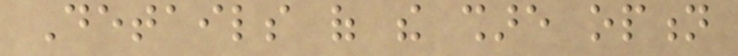Details of the share option
